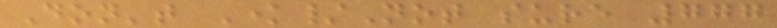Don't Know/Not sure 777
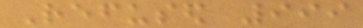Refused 999
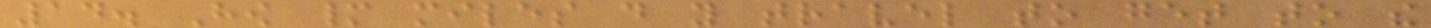14. How many miles do you travel to get to the
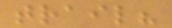trail?
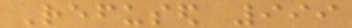Refused 999
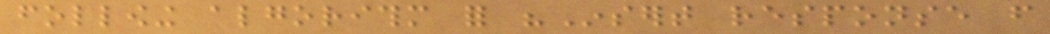following algorithm for "Insert response from
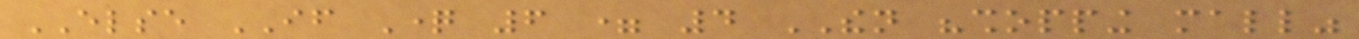ELSE IF Question 6 = 4 THEN "shopping mall"
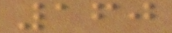160
